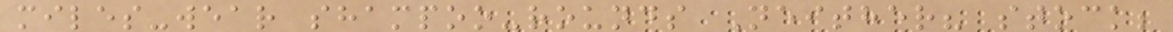miles-wear shampoo-rounds Neither? stock;
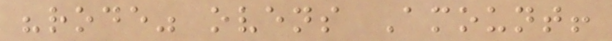"rode" ovens Amount!
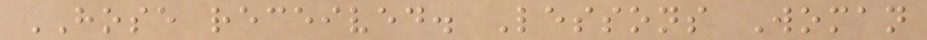HOSE received. Lessons Woman
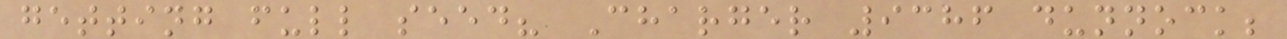getting full seed? Charger 9386 dunnock;
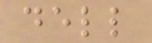dell
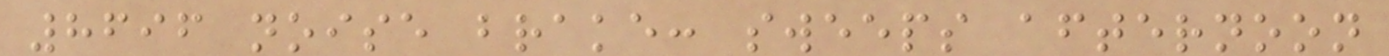8696 noise brake: sweeps afternoon
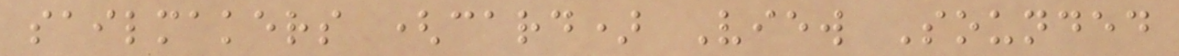sailmakers (card) View Sounded
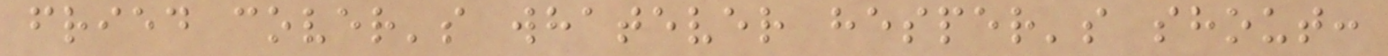fried cover's whatever hesper's shout:
